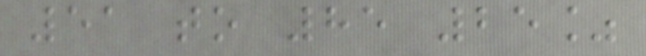51 to 85 25%
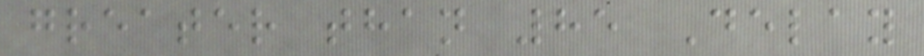greater than 85 Delay
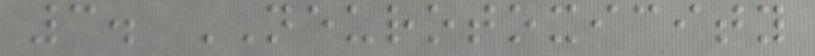3. NEUROTOXICITY
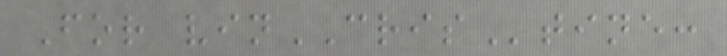For vinCRIStine:
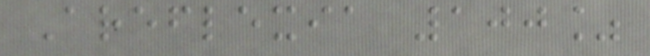Areflexia 100%
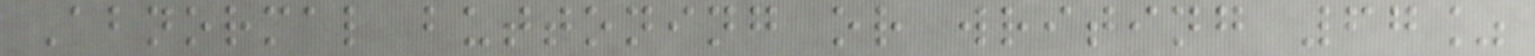Abnormal buttoning or writing 67%
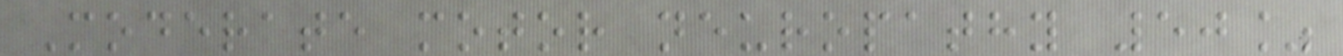Moderate motor neuropathy 50%
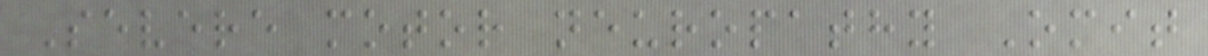Severe motor neuropathy Omit
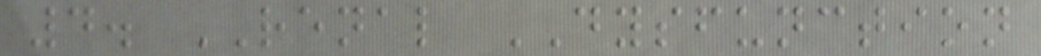4. RENAL DYSFUNCTION
